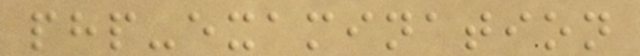php-examination
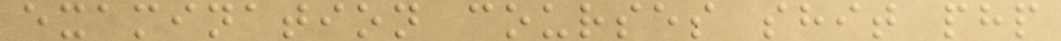examination courses shit php
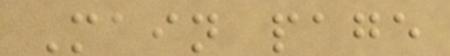Main page
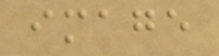image
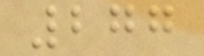277
